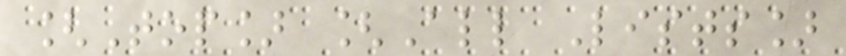[Top] [All Lists]
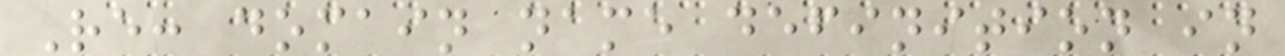Re: domain name definition in
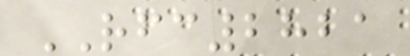RFC2821
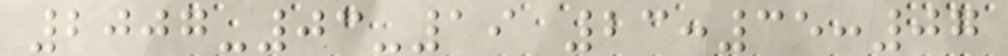2007-03-19 23:35:07
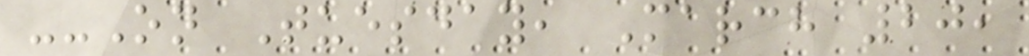--On Tuesday, March 20,
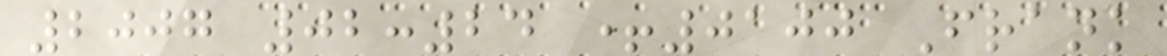2007 02:24 +0100 Frank
